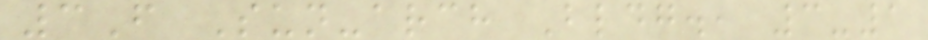3F Sun-arch Bldg., 3-1
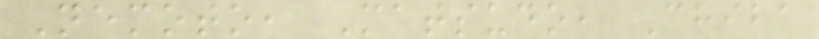Nemoto, Matsudo, Chiba
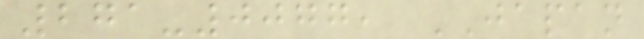271-0077, JAPAN
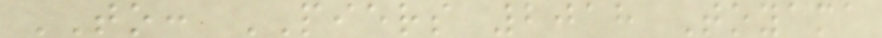TO: PIERS 2018 Toyama
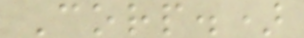Corp.)
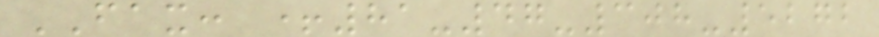FAX: +81-47-308-5272
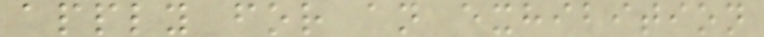apply for an exhibition
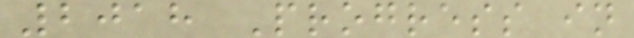2018 Progress in
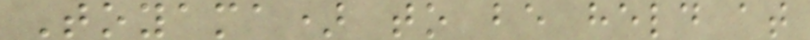Toyama) to be held at
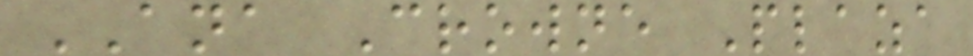ANA Crowne Plaza
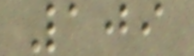109
